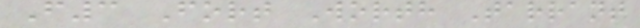F3 Fort Worth Tarrant
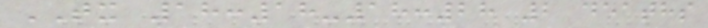TX 18:18-18:28 2 deaths
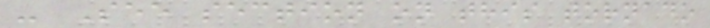- See section on this tornado
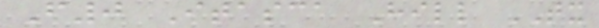F0 Itasca Hill TX
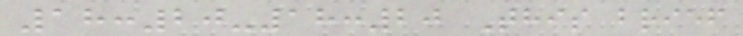18:20-18:20 This brief
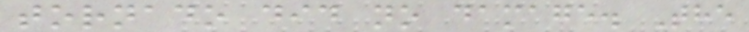tornado did no damage. The
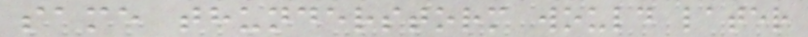same thunderstorm would later
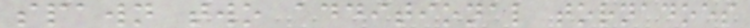spawn two additional tornadoes
